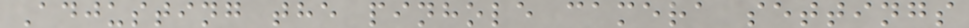Adjusting the pinhole camera settings
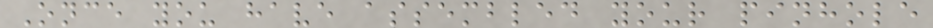Once you have assembled your pinhole
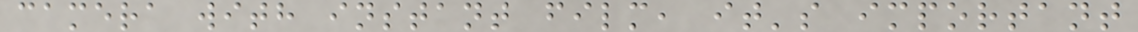camera with instant film, it's important
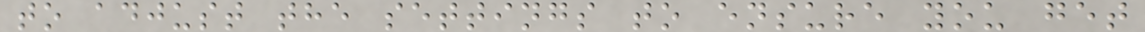to adjust the settings to ensure you get
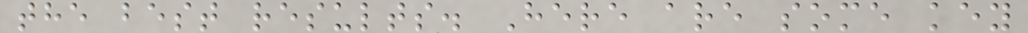the best results. Here are some key
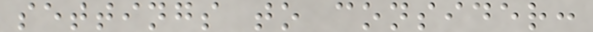settings to consider:
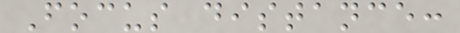Focus distance:
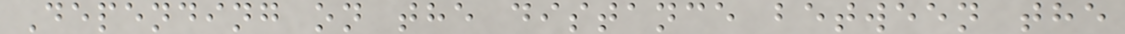Depending on the distance between the
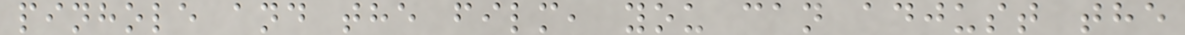pinhole and the film, you can adjust the
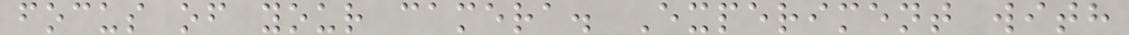focus of your camera. Experiment with
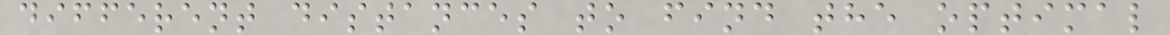different distances to find the optimal
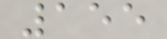155
